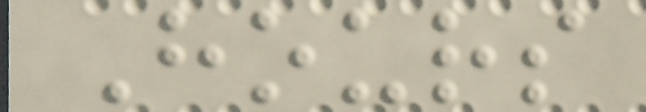Hours
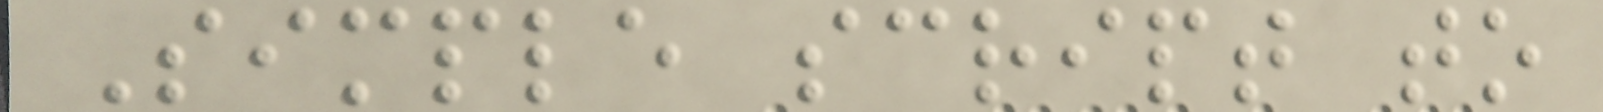Simple script to
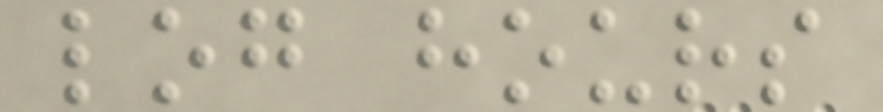log hours
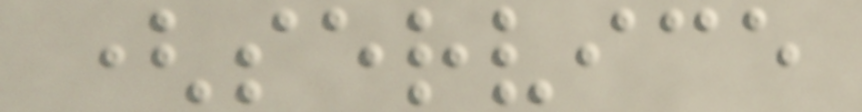(service
